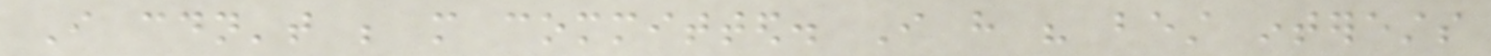I couldn't be more committed. I have his best interests
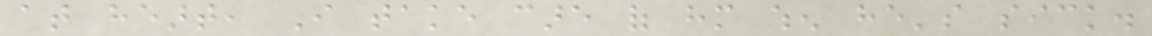at heart, I take care of him when he's sick.
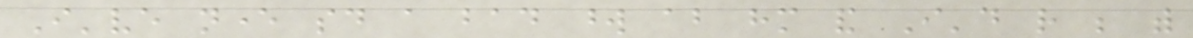I've never said a bad word about him and I'd rather be with
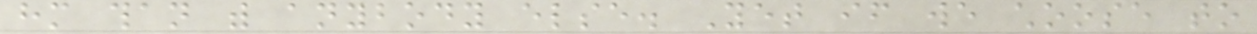him than with anybody else. Yet if we choose to
